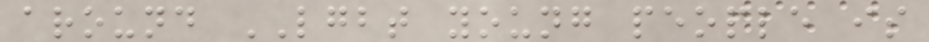around LGBT young people is
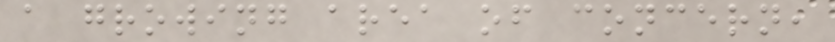a growing area of concern,
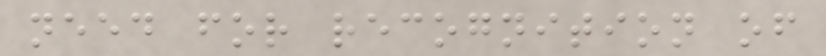need for recognition of
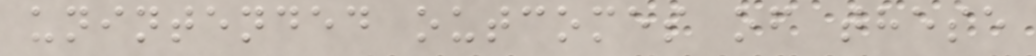unintended outcomes of these
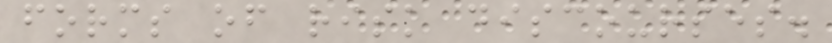forms of risk discourses.
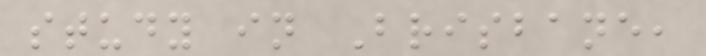study in Brisbane,
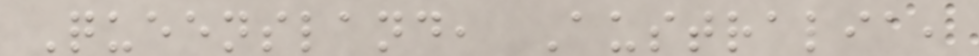Queensland, Australia,
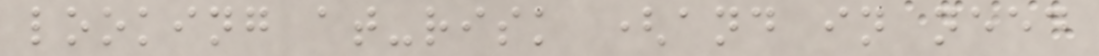looking at-risk (and in need
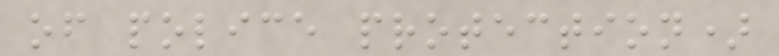of police protection)
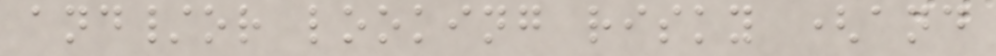and/or looking risky (and
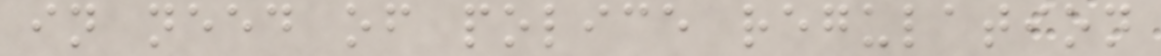in need of police regulation
